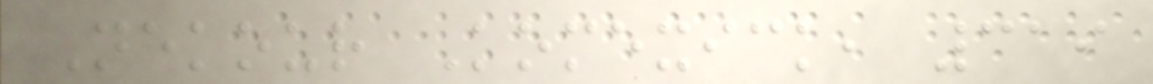Nekour Komexick, 319
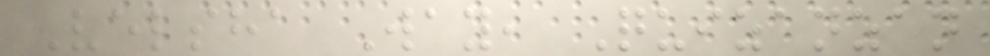Velsha Way, Quizanzan
